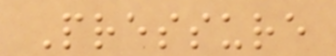Pressure
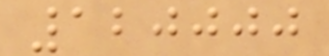120000
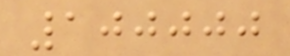100000
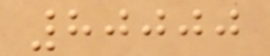80000
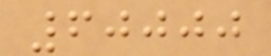60000
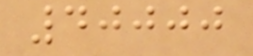40000
